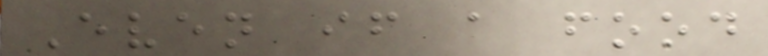Even if a food
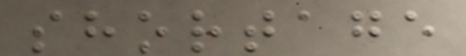shortage
